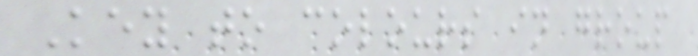Key to colours in group
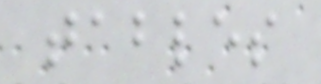tables
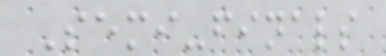Semi-finals
